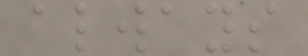always
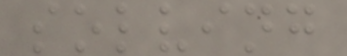solving
